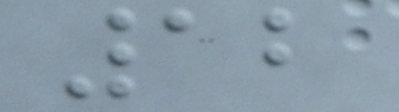12
